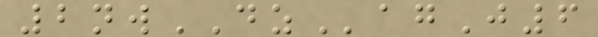2nwDZagJ6
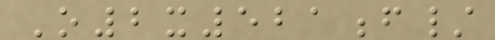O2x521f/
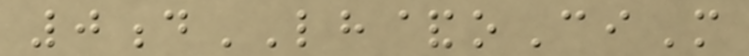0dLH&oCiM
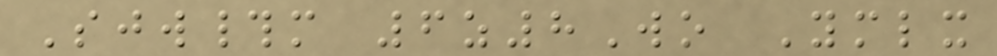Sjw#m 6z8Wo Ymlx
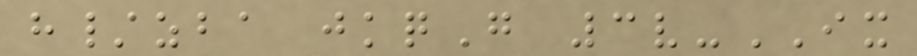h/zba jkqG 3v-IX
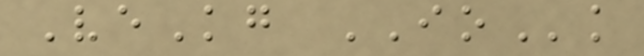VeKg IOk
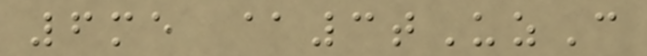6me @3tUzC
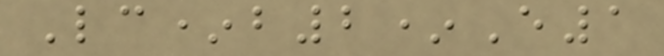Lc*b2*E1
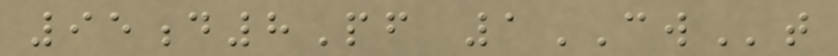95d8Pf 1CWt
